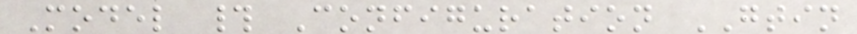Model # Configuration GTIN
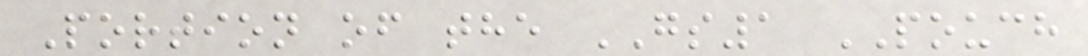Portion of the GS1 POUCH
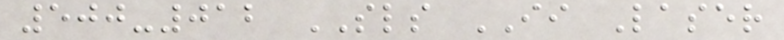500-012 SLS II Laser
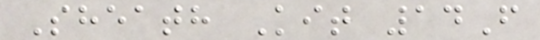Sheath Kit 14F
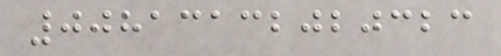00813132020323
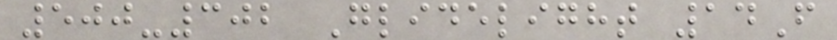500-302 Glidelight 14F
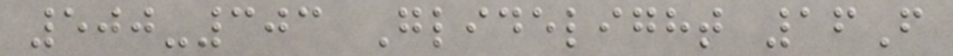500-303 Glidelight 16F
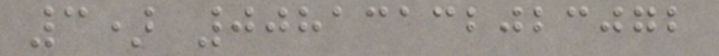3) 00813132023072
